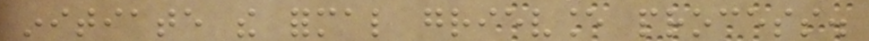initiate the formal grievance process.
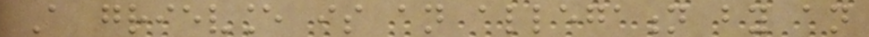A grievance is an allegation by an
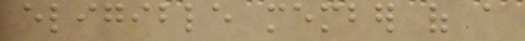eligible member of a
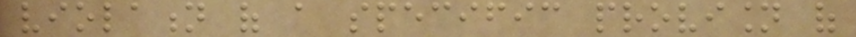violation of a specific provision of
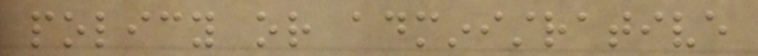policy or administrative
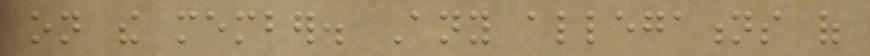on the member. Any allegations of
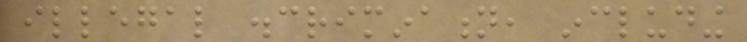illegal discrimination, including
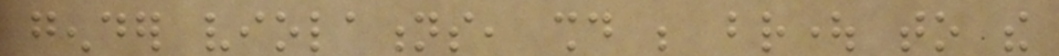gender violations, should be brought to the
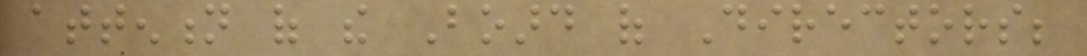attention of the Board of Directors;
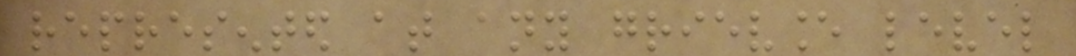represented at any grievance level
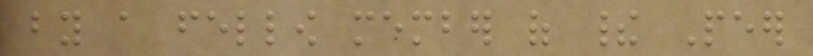by a fellow member of their Peer
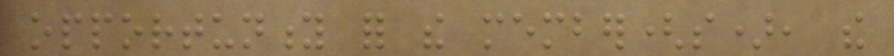opportunity for the member(s), the
